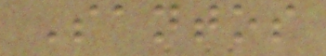Santos
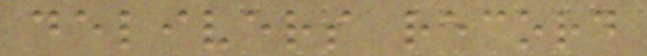delivers record
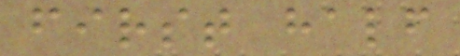first half
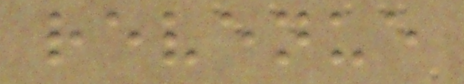revenue
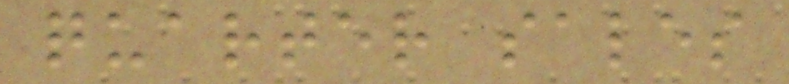quarter sales
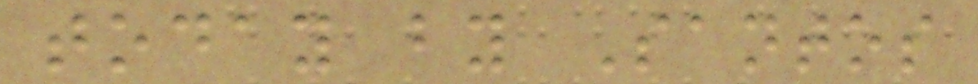today by Santos
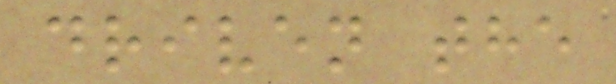driven the
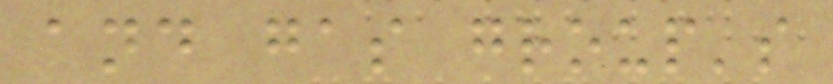and gas group's
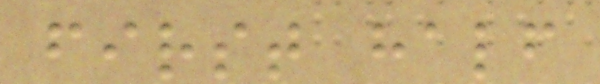first half
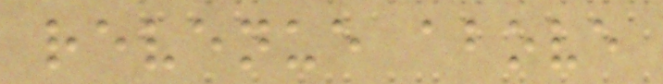revenue above
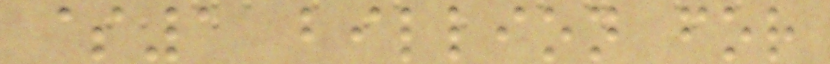$1 billion for
